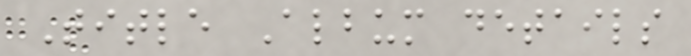Title Album details
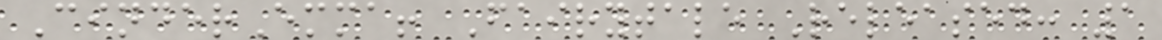CinderEmma! Fairytale Released: 1
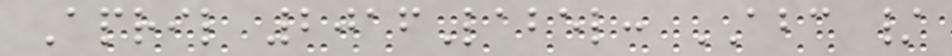April 2016Label: ABC /
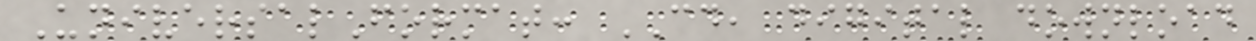UniversalFormat: CD, digital download
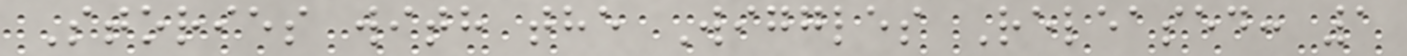Stories with the Wiggles Released: 1
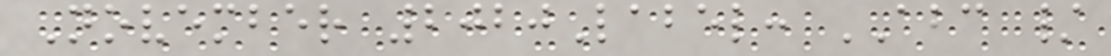November 2020Label: ABC /
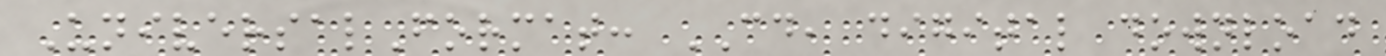UniversalFormat: CD, digital download
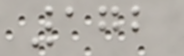172
